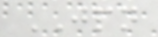JPN
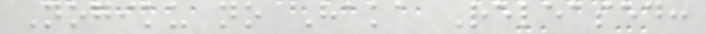Nogiku no Haka Released:
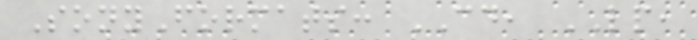SonyFormats: CD, LP,
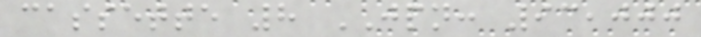cassette 8 JPN: 93,000
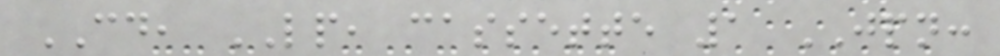CD, LP, cassette 1 JPN:
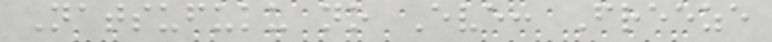Natsufuku no Eve: Freeze
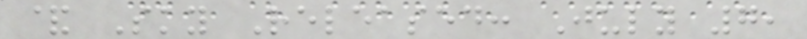& Sky Released: July 7,
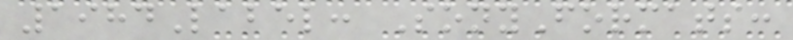1984Label: SonyFormats:
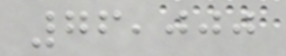76,000
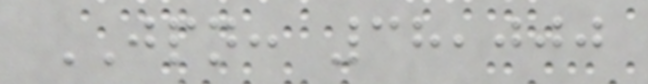JPN: 38,000
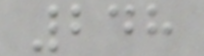248
